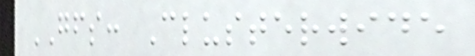GFS: Clusterwide
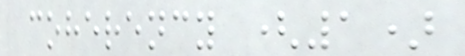coherency (1)
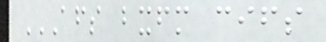AFS BXFM CIFS
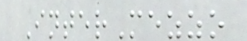InterMezzo
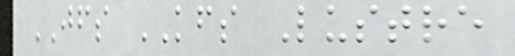JFS KFS Lustre
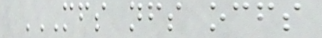MFS NFS OCFS
